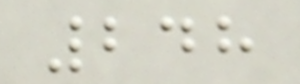248
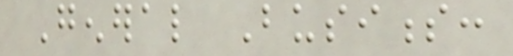General Business:
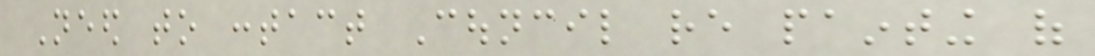Need to contact Council re painting of
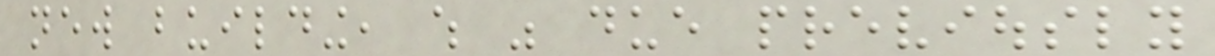new building, which was due previously
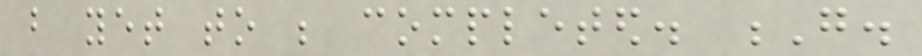but yet to be completed. G.
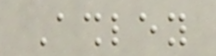Ashley
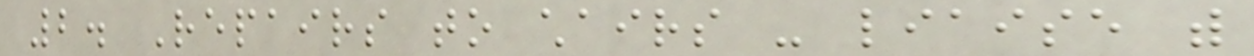2. Repairs to chairs - liaise with
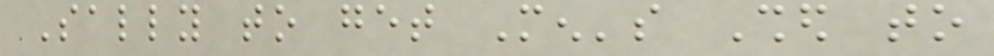Sally to get Men's Shed to
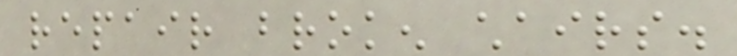repair broken chairs.
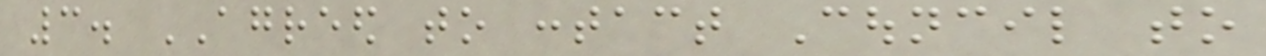3. AGREED to contact Council to
